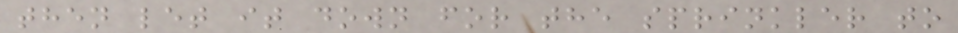then let it down for the sprinkler to
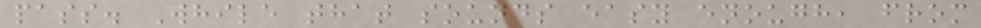pass. While that sounds easy enough, from
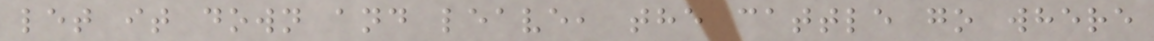let it down and leave, the cattle go where
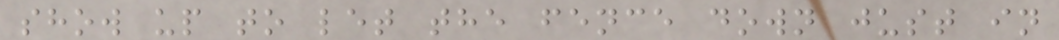show up to let the fence down just in
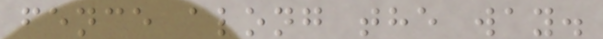fence along the way.
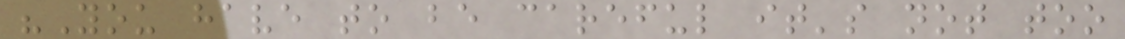"You have to be careful it's not too
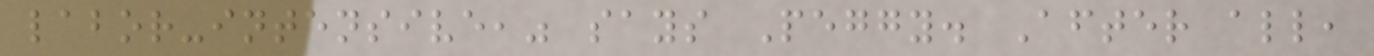labor-intensive," says Peggy. After all,
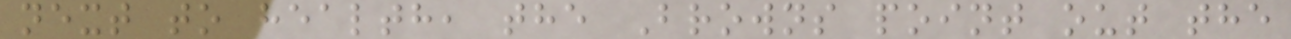next to health, the Browns point out the
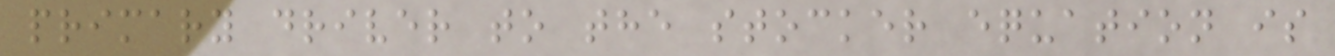primary driver to the stocker equation is
